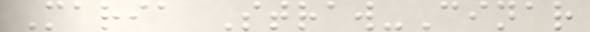Maria Straw-Cinar
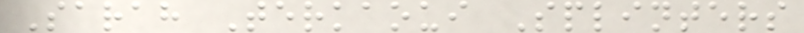Sarah Terkaoui Splinters
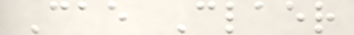Cae Claer
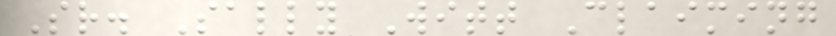Sr. Sally Witt Claiming
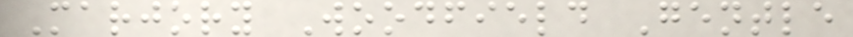Marjory Woodfield Gentle
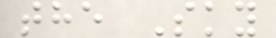the Sky
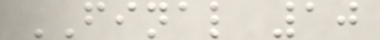FINAL 10
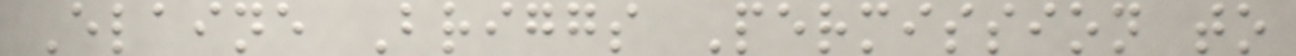Elaine Briggs Permission to
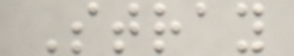Stray
